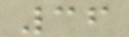36
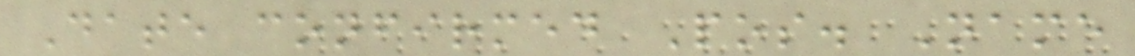Date confirmed Pos. Name
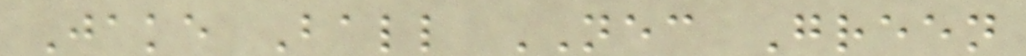Jake Ball NEC Green
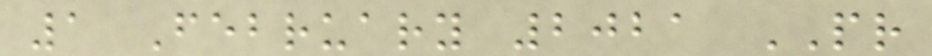1 February 2021 PR
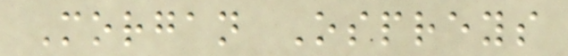Morgan Ospreys
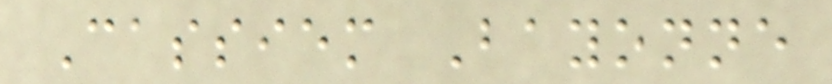Cassiem Bayonne
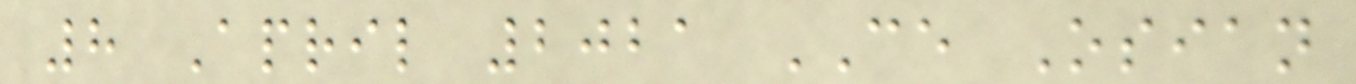8 April 2021 CE Osian
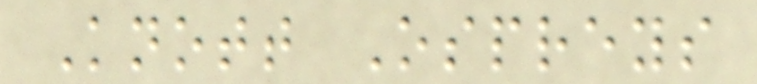Knott Ospreys
